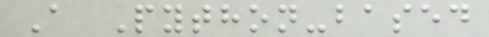A Python-based
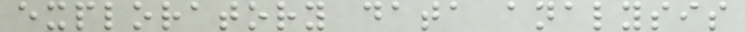exploratory data analysis
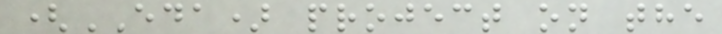(EDA) project on the
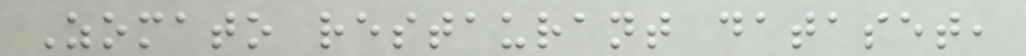Zomato restaurant dataset,
